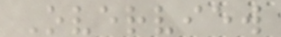Overview
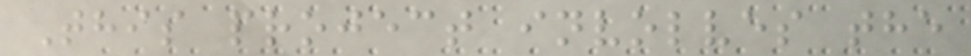This project involves the
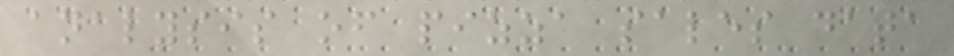analysis of pizza sales data
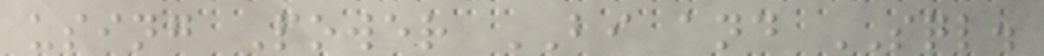using Power BI and SQL.
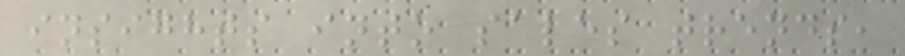insights into sales trends,
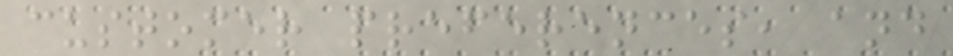customer preferences, and
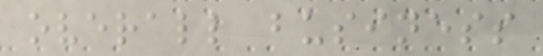overall business
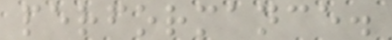performance.
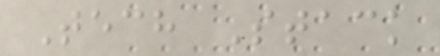Tech Stack
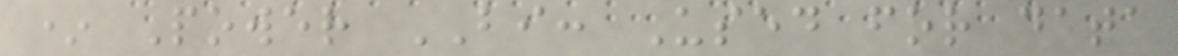* Power BI: Used for data
